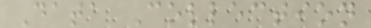Data Collection
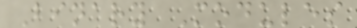Binary Modules
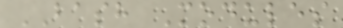BASH Modules
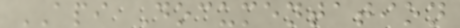API Documentation
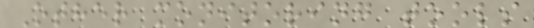Other monitoring tools
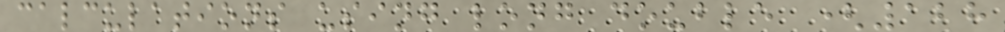calculations using long double (128
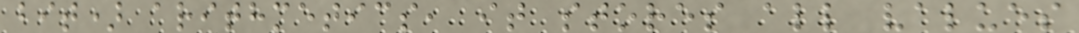bit) arithmetics, it stores all values
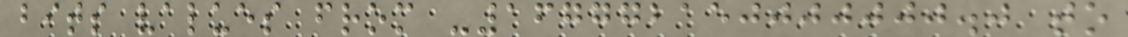bits values from -167772150000000.0 to
